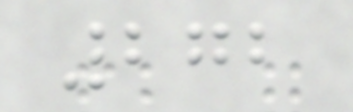272
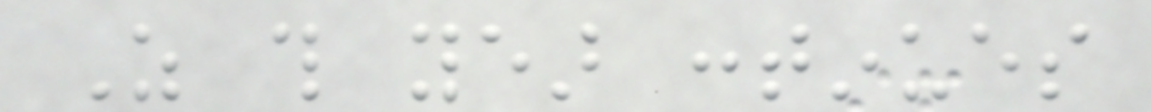As this year continues
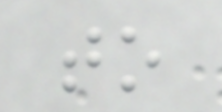to
